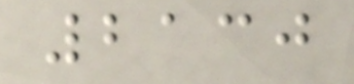2130
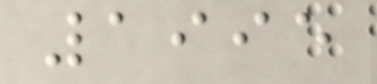1995
